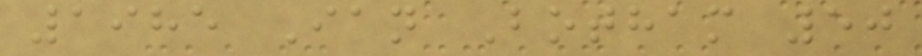1985 Ian Botham 50
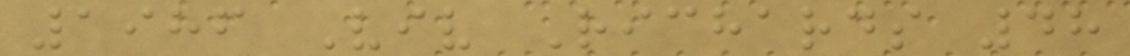1986 Viv Richards 48
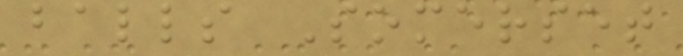balls Somerset
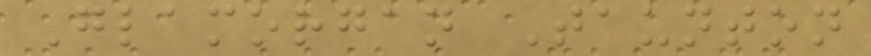Glamorgan Taunton
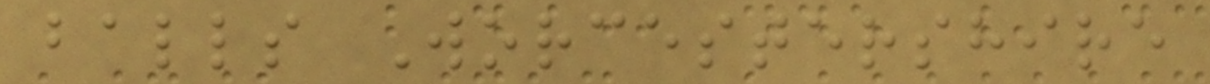balls Worcestershire
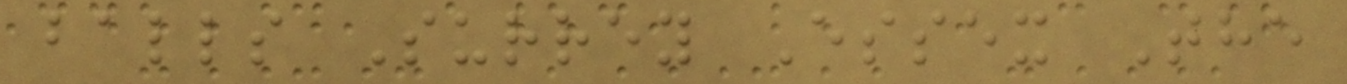balls Surrey Essex The
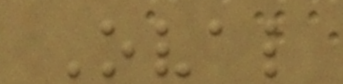Oval
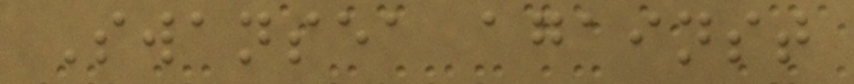Swansea against
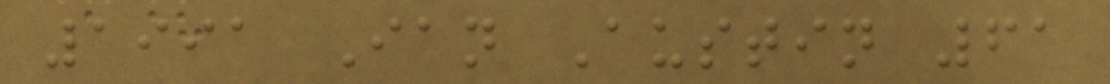1991 Ian Austin 61
